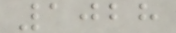1028
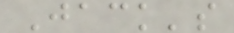Jack's
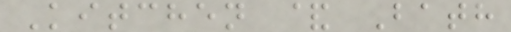Kitchen & Bath
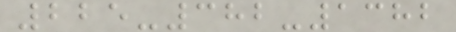225-382-1382
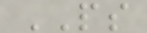PS
